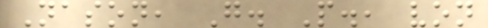Nason, G. P., von
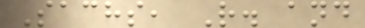Sachs, R. and
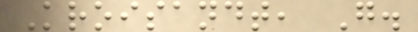Kroisandt, G.
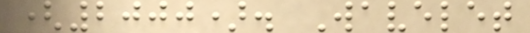(2000). Wavelet
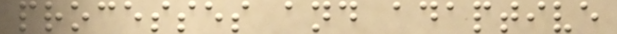processes and adaptive
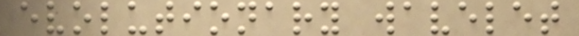evolutionary wavelet
